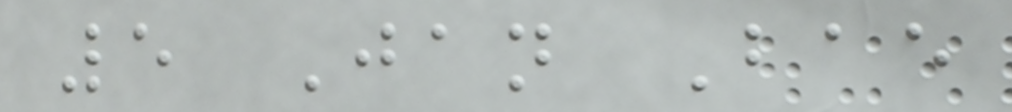5 Jan Bae
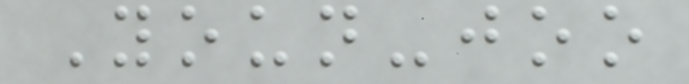Youn-joo
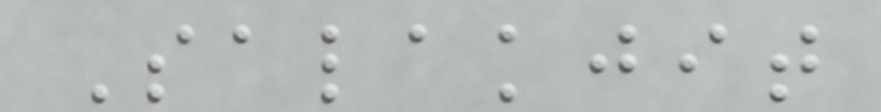Salakjit
